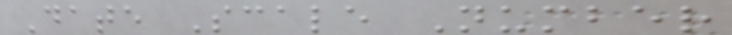Date Scale Number
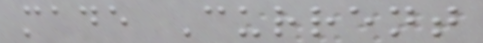made Current
